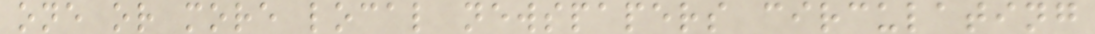one or more local newspapers circulating
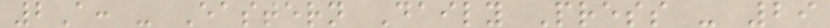2A: - Eastern Daily Press - 29
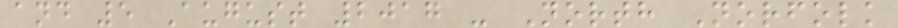and 5 August 2017 - North Norfolk
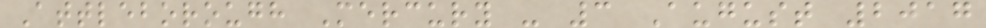Attleborough Mercury - 3 August 2017
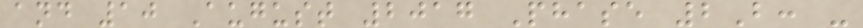and 10 August 2017 Phase 2B: -
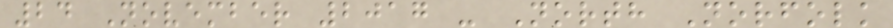24 November 2017 - North Norfolk
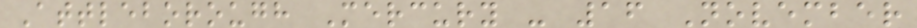Attleborough Mercury - 16 November
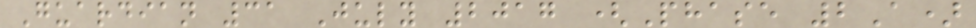Guardian 31 July 2017 (Phase 2A)
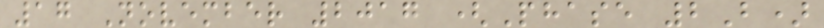17 November 2017 (Phase 2B)
